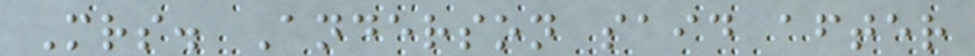Mrs. Anderson said after
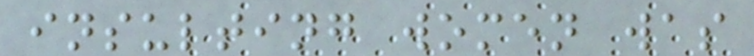insulting women was
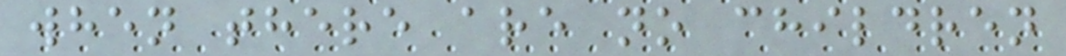when there are no children
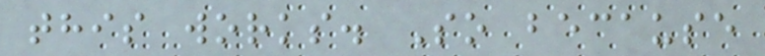this works. So because
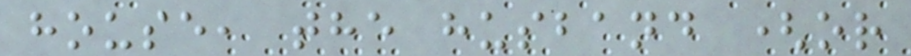house, the husband (or
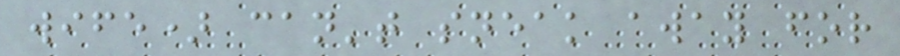wife) can't sneak away for
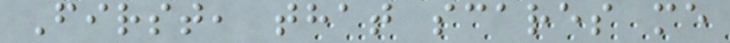First, that scares me
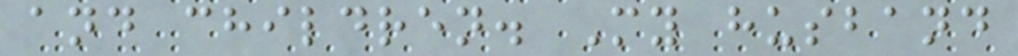and children. My husband
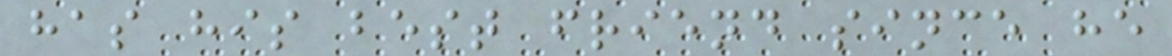has his best friend since he
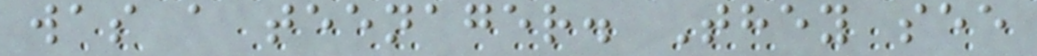was a teenager. They see
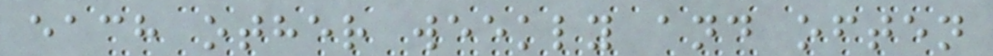each other weekly and often
